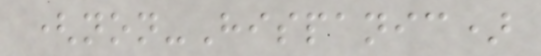(non-Hispanic)
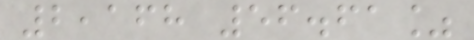2,168 56.61%
